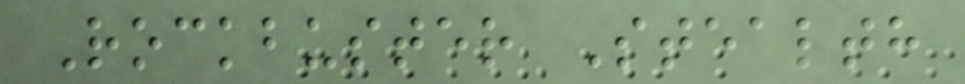Rockbuster Stealth
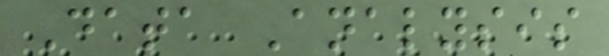Data Analysis
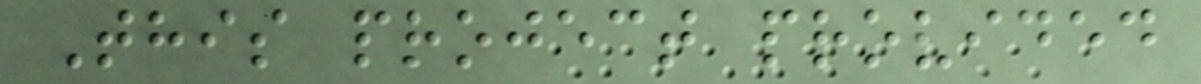This project provided
